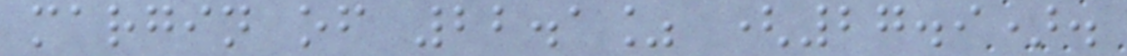margin of 22.1% (27.9).
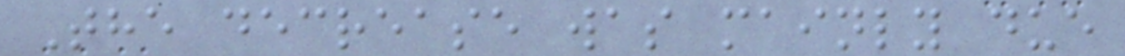The decrease was mainly due
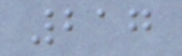217
